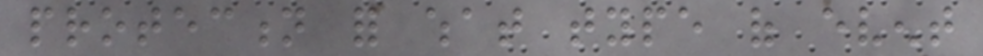protection for what type of event
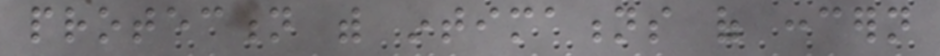protection with intimations of concern
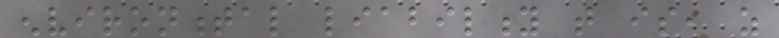environmental liability that is, as
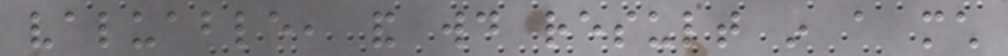valuable, and would result in a much
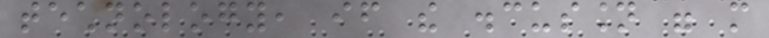technology, if the discussion were more
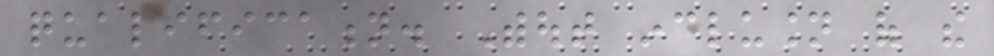qualification. Without inclusion of the
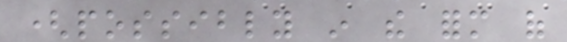(possibly in the form of
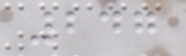247
